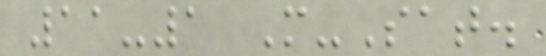11-1 M-Sat.
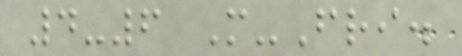4-6 M-Fri.
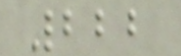222
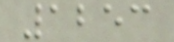1253
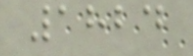1824
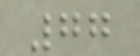77
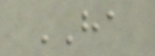HA
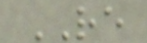RE
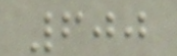600
